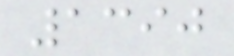1390
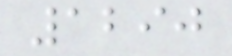1290
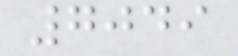7049
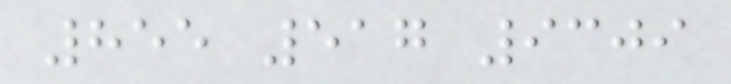855 517 9309
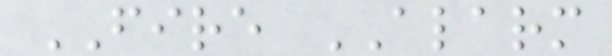FIRE ALARM
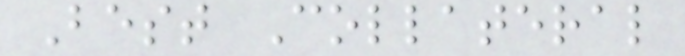Best Collateral
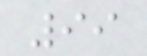99
